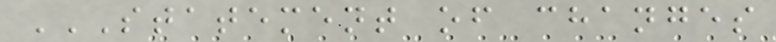STATEMENT OF CHANGES
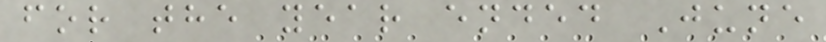for the year ended June
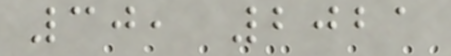30, 2021
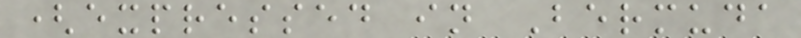(expressed in Bermuda
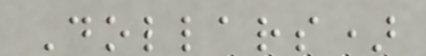Dollars)
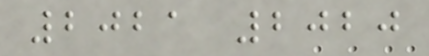2021 2020
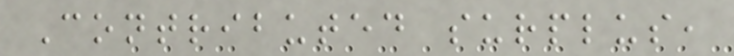Contributed surplus,
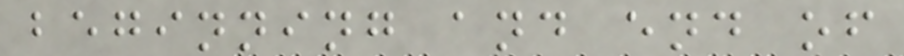beginning and end of
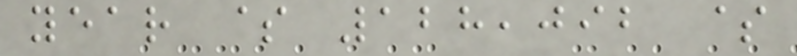year $ 128,092 $
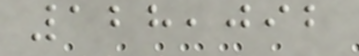128,092
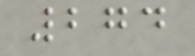274
